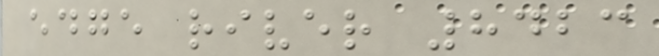edge river 8423
